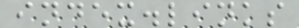index.links
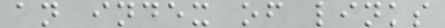an index of links
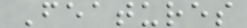Features
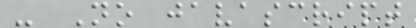- No javascript
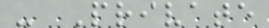- Private
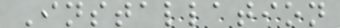Installation
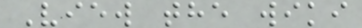View the wiki
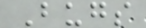Bugs
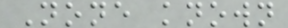None known
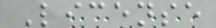License
